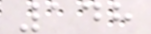148
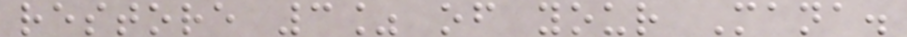restore 3% of your Mana.
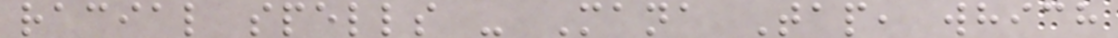racial spells - Mana Tap, which
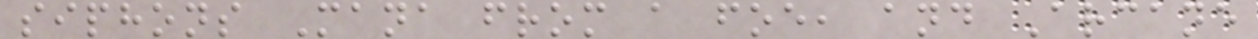siphons Mana from a foe, and Arcane
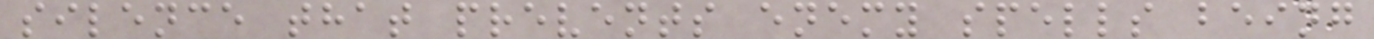silence that prevents enemy spells being
